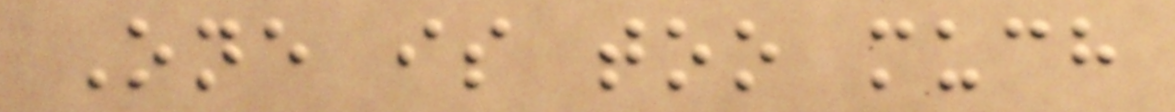One is too much
